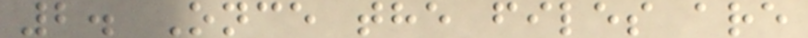2. Once the files are
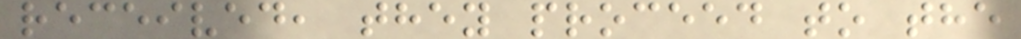received, they proceed to the
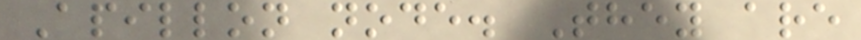Apillon node. They are
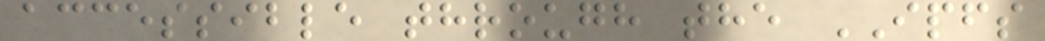accessible through the IPFS
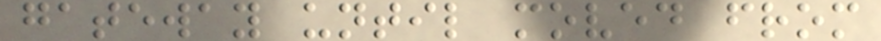gateway until moved from
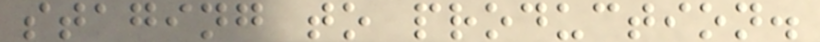staging to production.
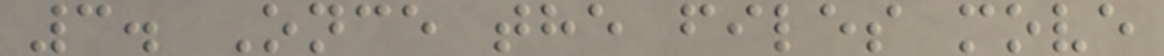3. Once the files move
